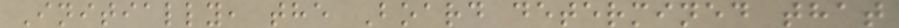Initially, the Board determined that
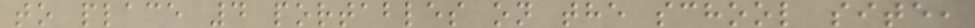to place 4 portables on the school site,
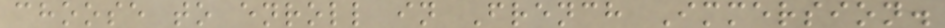choose to enroll in French Immersion.
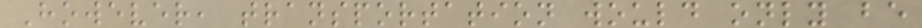However, transportation would only be
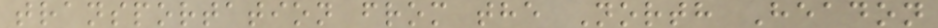transportation from the North Headon
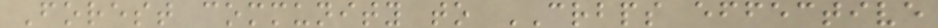Forest community to CRBPS effective
